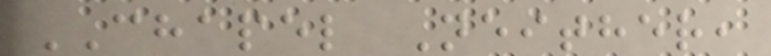CHAPEL Neither,
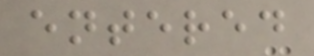entered
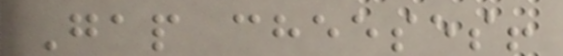Gap cheeses!
